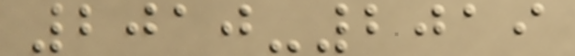2010-2019
